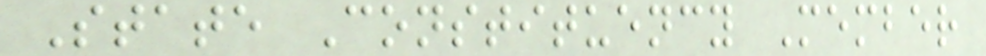State Constituency Member
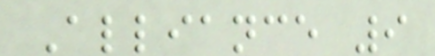Alliance 9
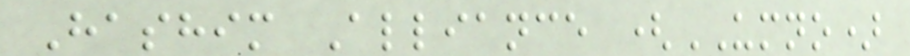Hashim Alliance (UMNO)
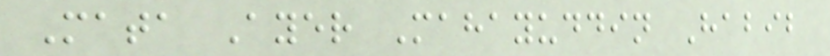Mata Ayer Mahayuddin Habib
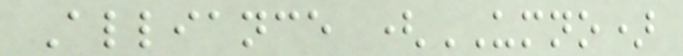Alliance (UMNO)
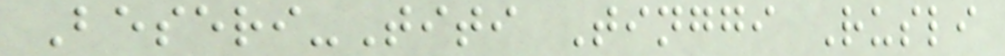Beseri-Titi Tinggi Rusli
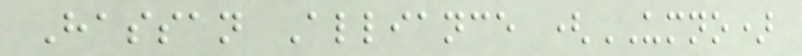Hassan Alliance (UMNO)
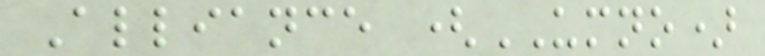Alliance (UMNO)
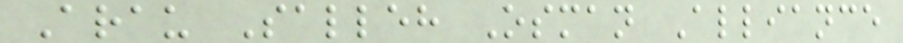Arau Salleh Osman Alliance
